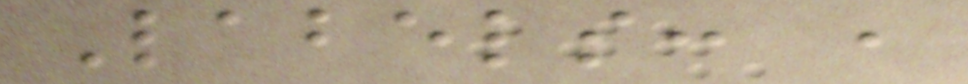Labels: ,
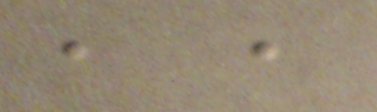, ,
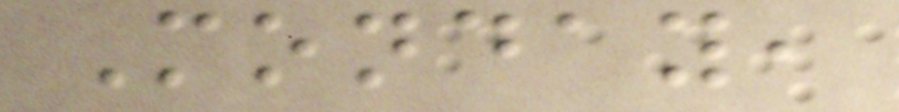Monday,
